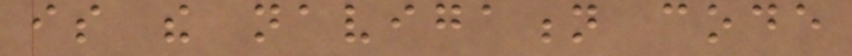is the navigation code
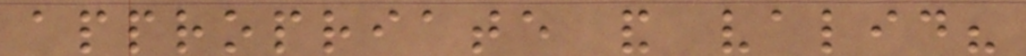appropriate and valid?
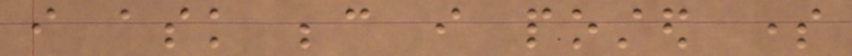i ask because i posted some
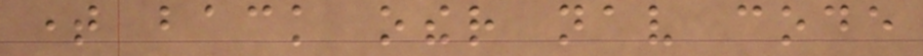time back other nav code
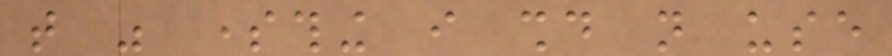that was something i should not use
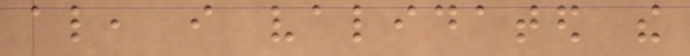also, i validated the
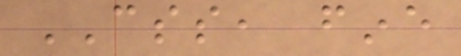CSS, fine
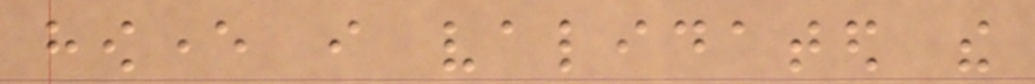however i validated the
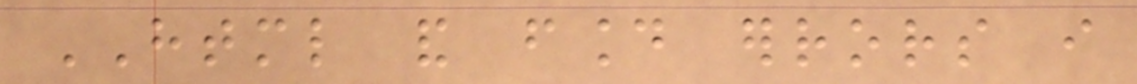HTML and found errors i
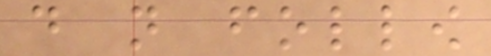do not follow
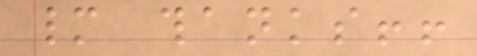many thanks!!
